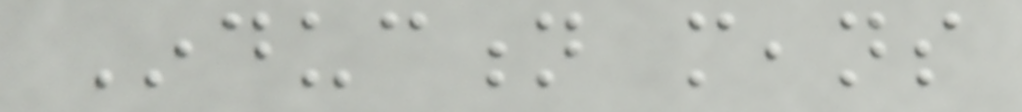Induction means
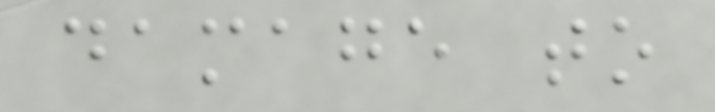damage to
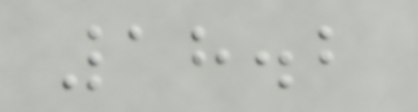18.2
